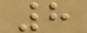8
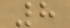8
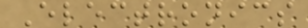Electronics
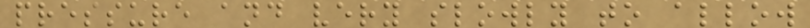pressure and very slowly to allow
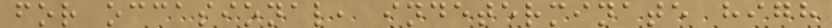for occasional, indeterminate high
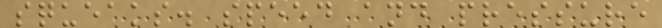squeaks. speed and pressure
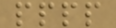pppp
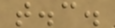t.c.
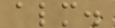alm.
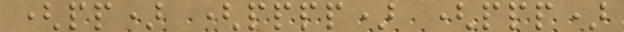(pp) (pppp) (ppp)
